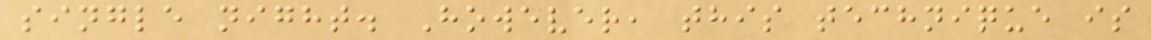single night. However, this technique is
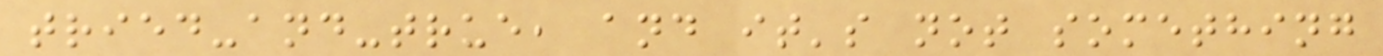tried-and-true, and it's not something
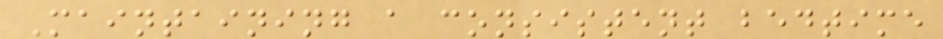Maintaining a consistent bedtime
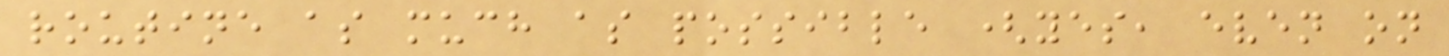routine as much as possible (yes, even on
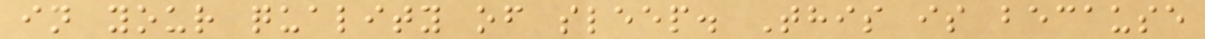in your quality of sleep. This is because
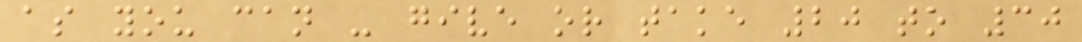as you can - give or take 20 to 30
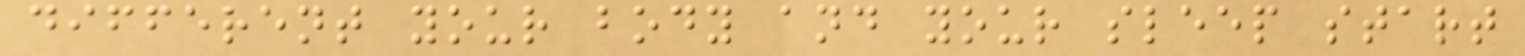different your body and your sleep start
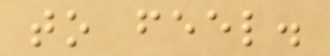to feel.
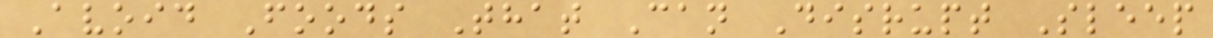Avoid Foods That Can Disrupt Sleep
